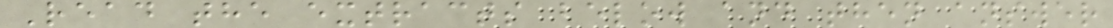Read the extracts below and then answer
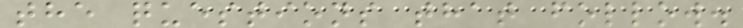the questions that follow.
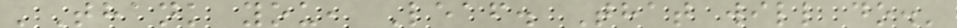'Thank you, Leaf. That will do.'
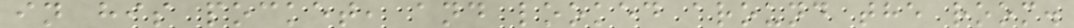in his pocket, and looked around the room.
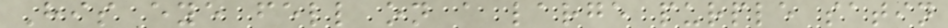His eye fell on a large purple satin
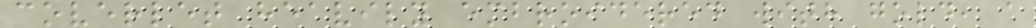coverlet heavily embroidered with gold, a
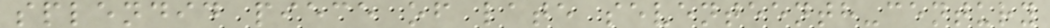splendid piece of late seventeenth-century
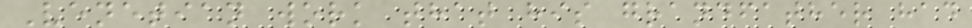Venetian work that his grandfather had
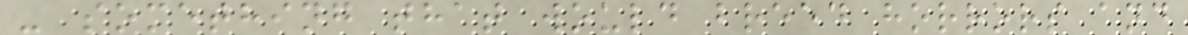- something that would breed horrors and
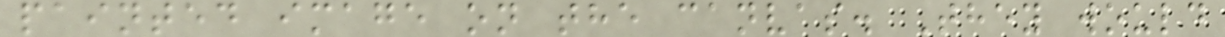painted image on the canvas. They would
